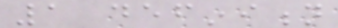1 definition
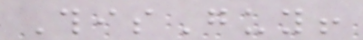ThisGuy!
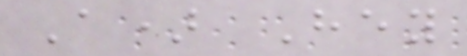A) Hey
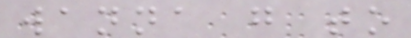wanna go to
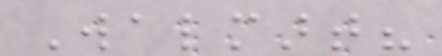Walmart?
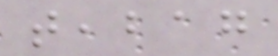teabag
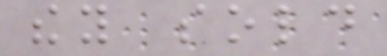they sold
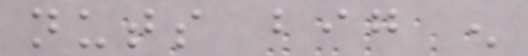nuts big enough
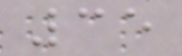35
